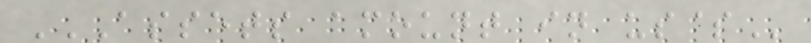ASSETS AMOUNT IN US$
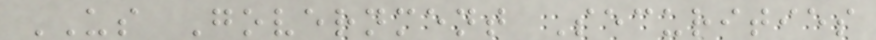US Government Securities
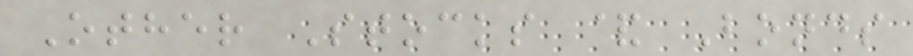Other Stocks & Bonds
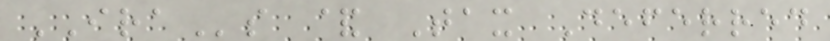IRAs & Tax Deferred
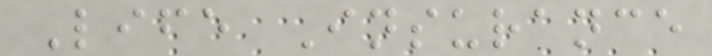Life Insurance
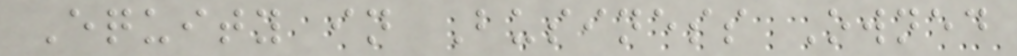Equity in Business Owned
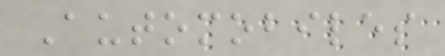Automobiles
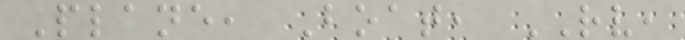Plane, Boat, RV,
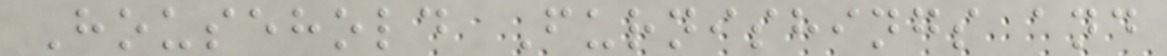Household Furnishings and
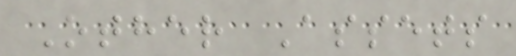Other Assets
